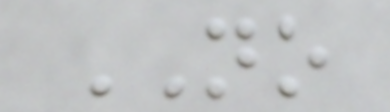NO
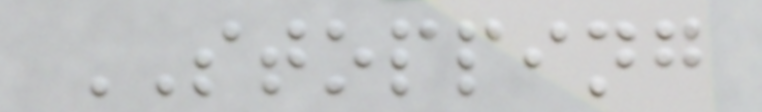STOPPING
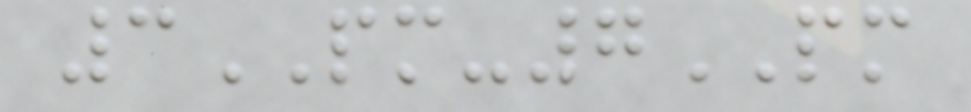3PM-7PM
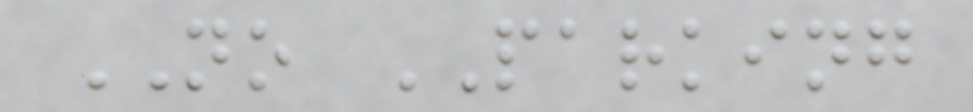NO PARKING
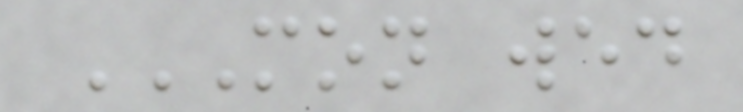MON WED
